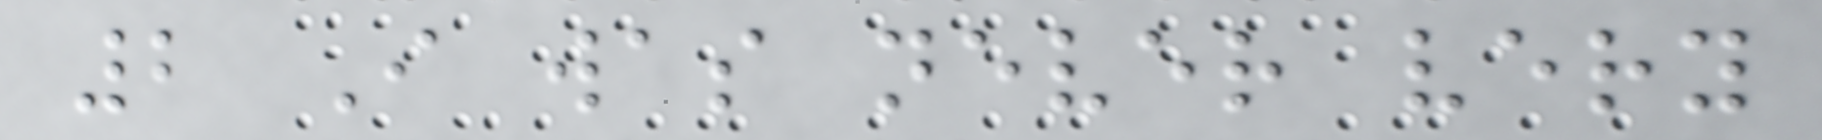2 I was never very
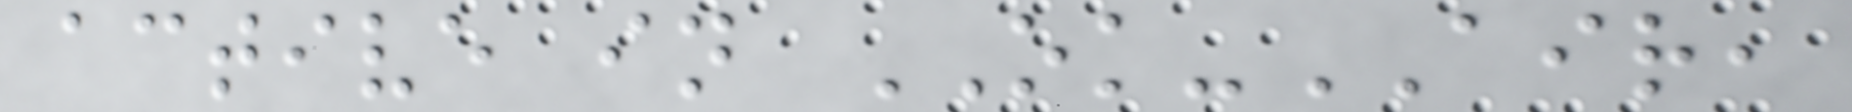active in OK-AIR,
